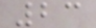23
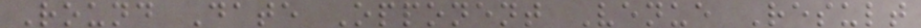Round Date Opponent Venue Result
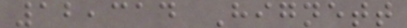12,314 Hignett
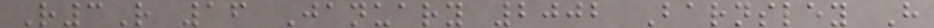R3R 16 January 2002 Barnsley H
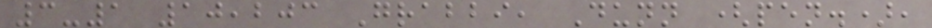3-1 10,203 Grabbi, Dunn (pen.),
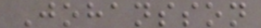Johansson
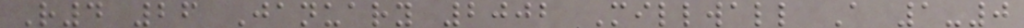R4 26 January 2002 Millwall A 1-0
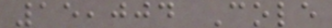15,004 Cole
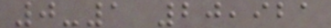0-1 20,921
